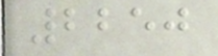2250
